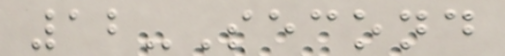12-Second
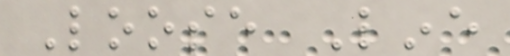Loose Line
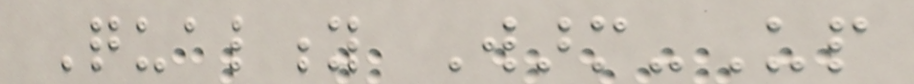Quality Warm-Up
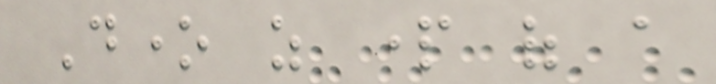Done as part of a
